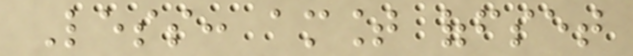Less: amount offset
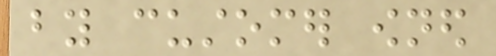by customer owned
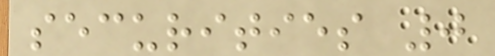securities 0
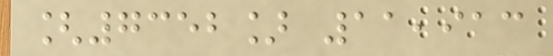[7352] 11,913
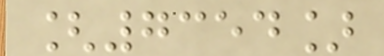[7354]
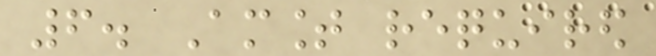6. Amount required
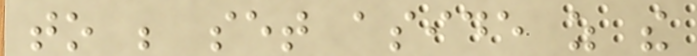to be set aside as the
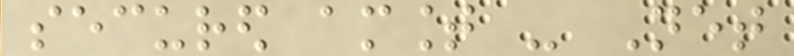secured amount - Net
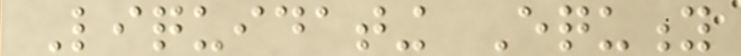Liquidating Equity
